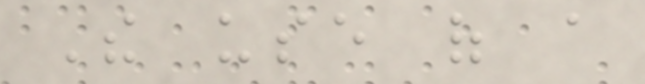The use of a
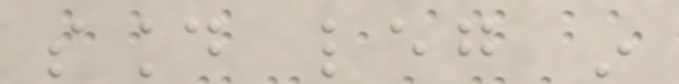sound leg in
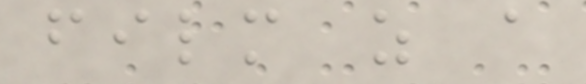film as a
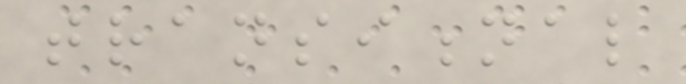transitional
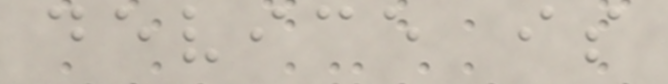device is
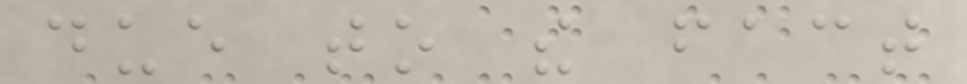due to the fact
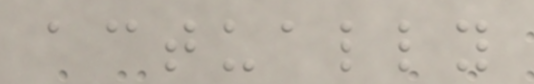actually
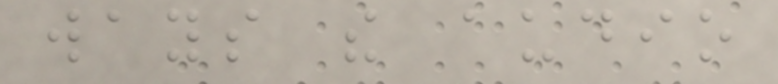ways the audio
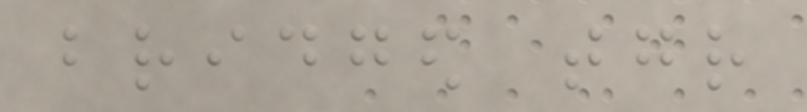bridged together
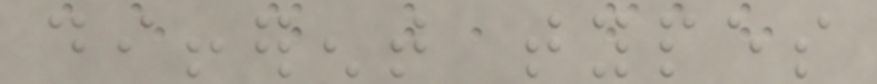different types
